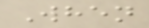When
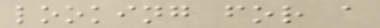looking for a
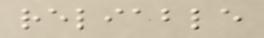reliable
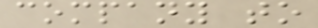company to
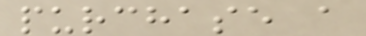purchase a
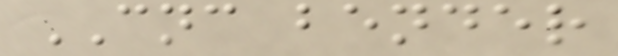CNC bender
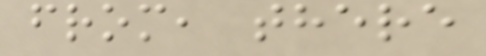from, there
